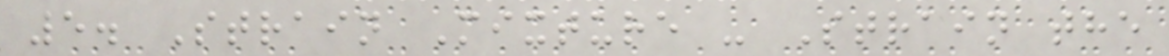5. Strain Mixture - Strain the
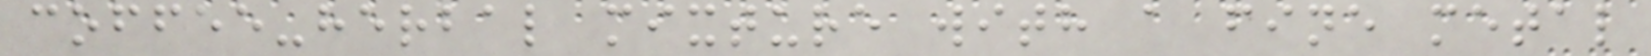coffee-herbal mixture with a fine metal
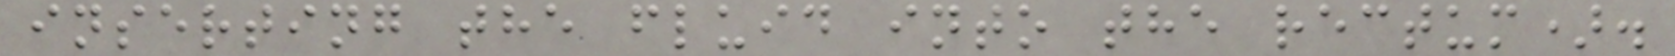inserting the fluid into the rectum).
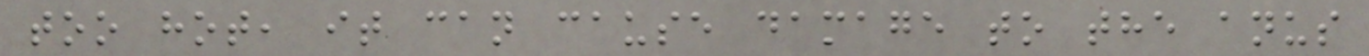too hot, it can cause damage to the anus
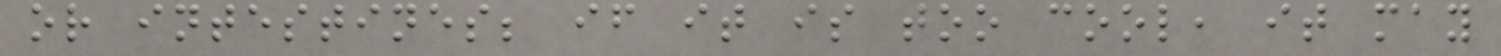or intestines; if it is too cool, it may
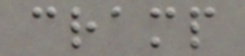cramp
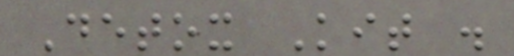Detox Kit .
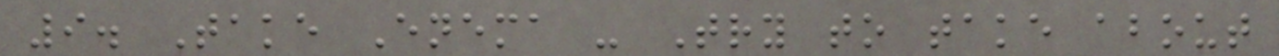9. Take Enema - Try to take about
